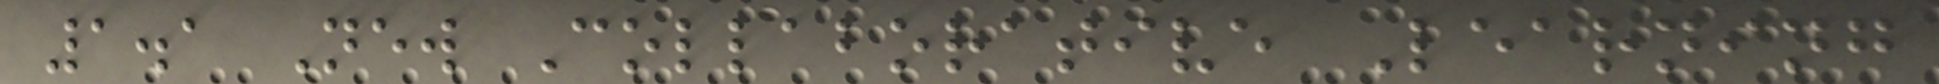1.1 New Collaborative Learning
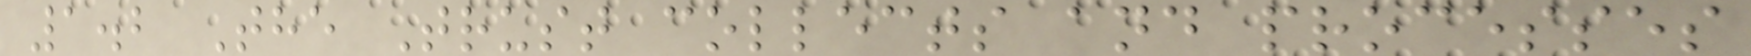1.2 The Trust collects and processes
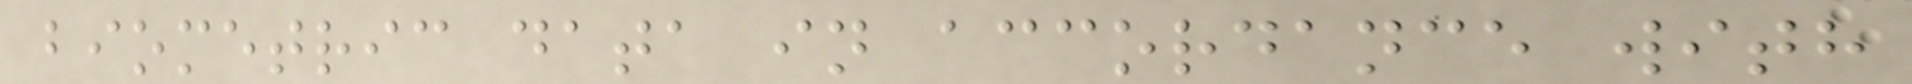biometric data in accordance with
